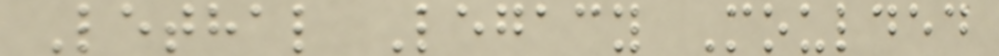Lethal Legacy Moulded
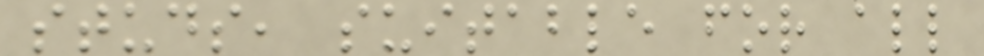studs, suitable for all
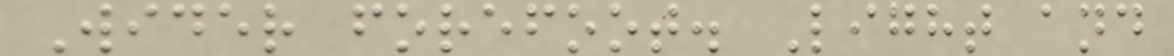Wider forefoot. Light and
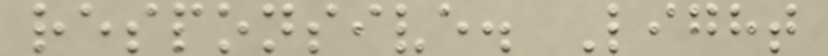responsive. Light
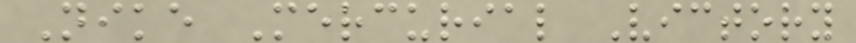Nike Mercurial Victory
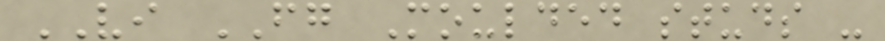VI FG Moulded studs -
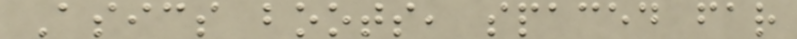Asics boots, spaced far
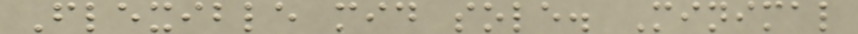Flexible mid sole. Minimal
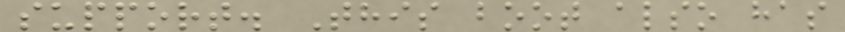support. This boot also has
